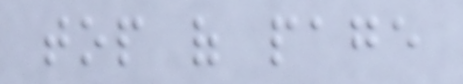top of page
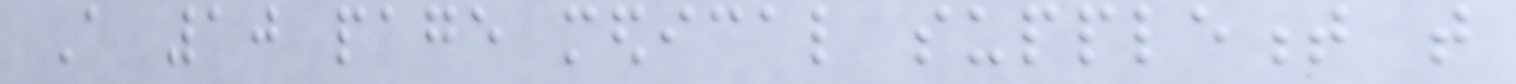A 10 page medical supplement that
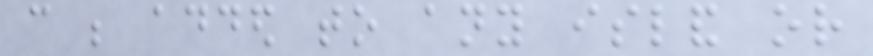can be added to any island or
